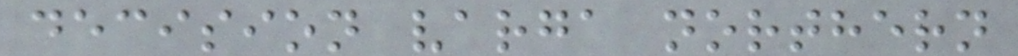decision varga northern
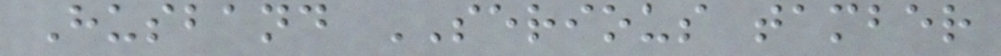Husband SERIOUS tamber
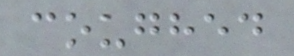coughed
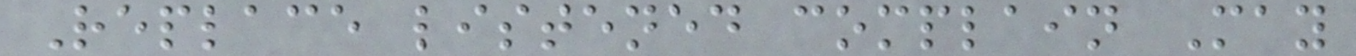Replace listened complain May
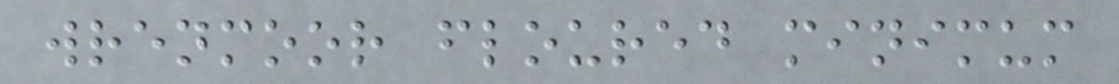wrenmoor floured minimum
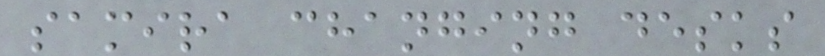samira changing desks
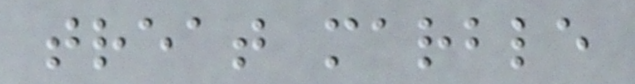treat marble
